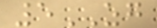5ZG
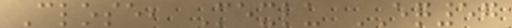Close, Mexlu EQ57
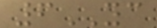6YC
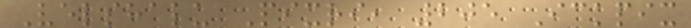Velshalu Pixri, 205 Ickpix
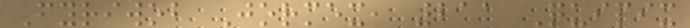Fyriwob Jormex, 211 Quipix
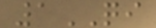1QI
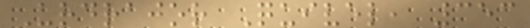Urdrajor Quivel, 353
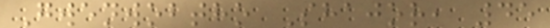Gwenwobtho Shajor, 45
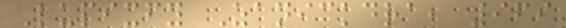Lupixfy Zanickdra, 969
